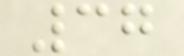37
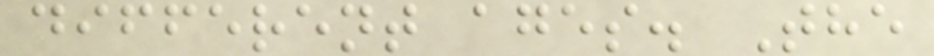different ages. The
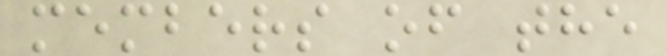members of the
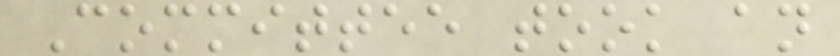Committee took an
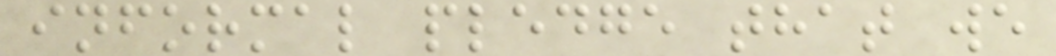informal pledge that we
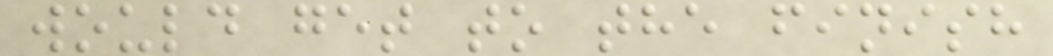would get to the finish
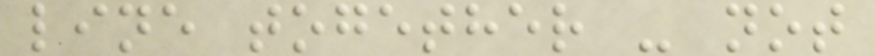line together - not
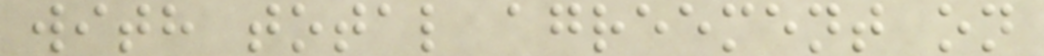with total agreement on
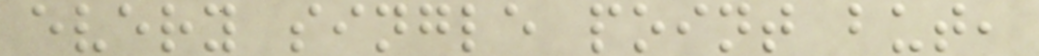every single point but,
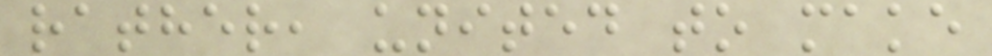rather, united to make
